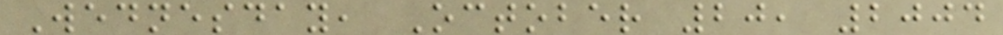Wednesday, October 20, 2004
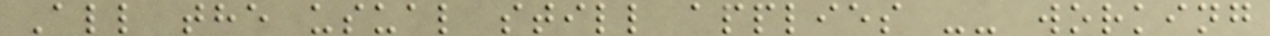All the usual still applies -- working
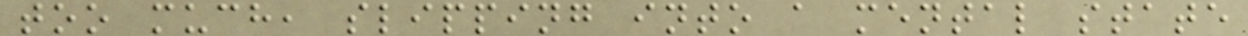too much, slipping into a mental state
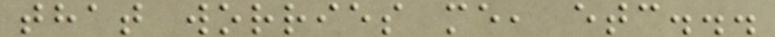that worries me, etc...
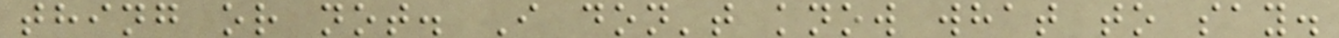thing or not. I don't know what to say.
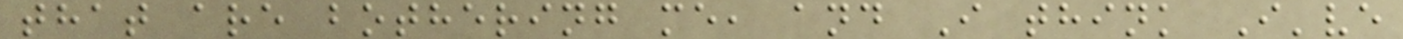that are bothering me, and I think I've
